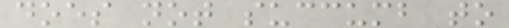does not succumb to
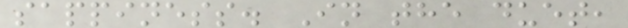sappiness. In the duet,
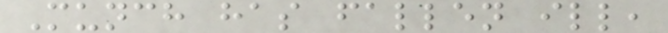Munch has fallen ill,
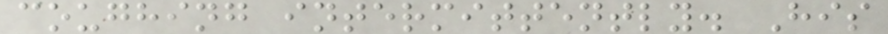coughing intermittently. His
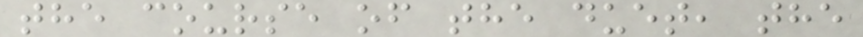the course of the duet, the
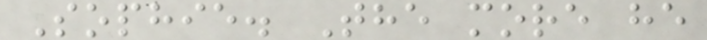Sophie. The more he
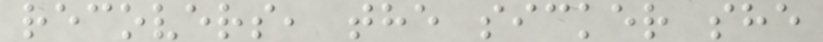recovers, the sicker she
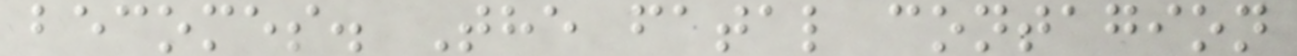becomes. The fatal contagion
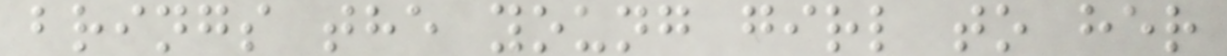brings the young girl to her
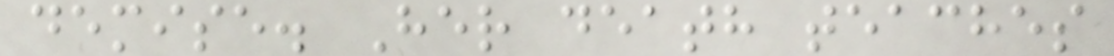demise. Her death teaches
